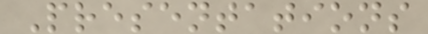Presentations
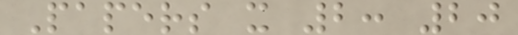Papers x 2: 20
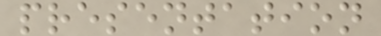presentation
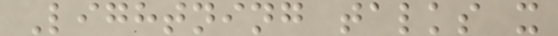Lightning talks x
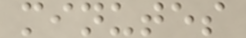minutes
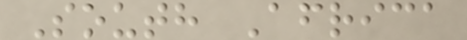South Africa
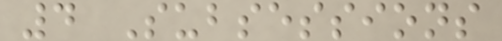4 Subsessions
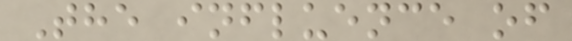The influence of
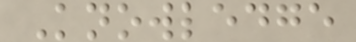Knowledge
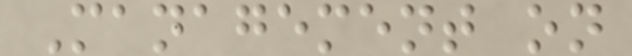Management on
